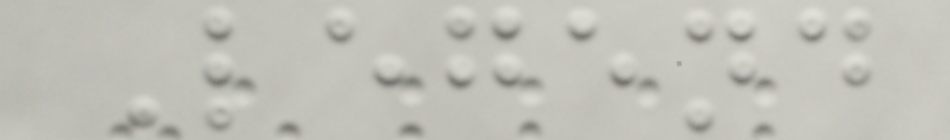Legend
